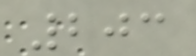203
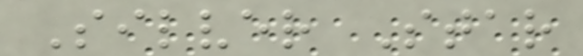Silver Star
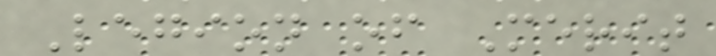Legion of Merit
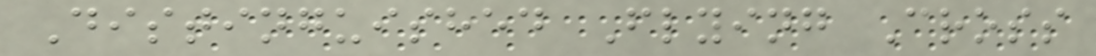Distinguished Flying Cross
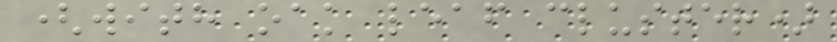(with oak leaf cluster)
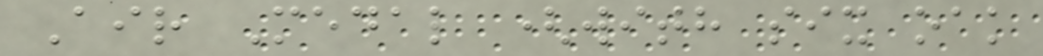Air Medal (with six oak
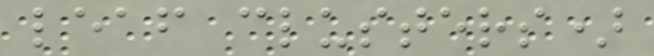leaf clusters)
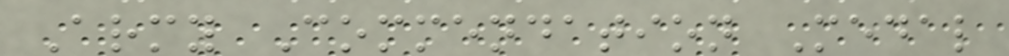Army Commendation Medal
